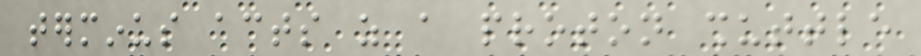terminus acts as a proton shuttle
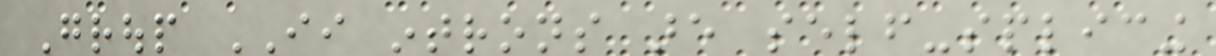Group II introns are self-splicing
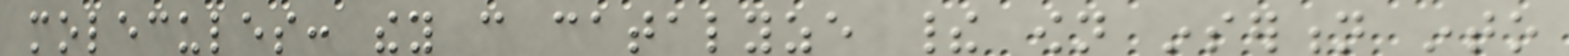molecules: they can catalyze their own insertion into
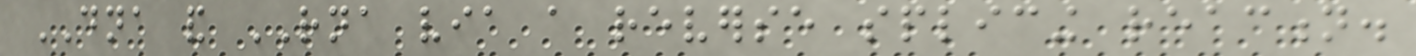DNA and RNA via a reverse splicing reaction.
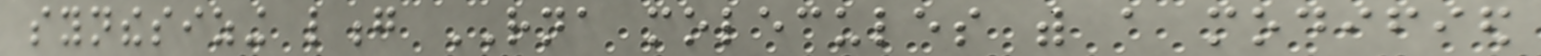synthesizing long RNA molecules with a modified
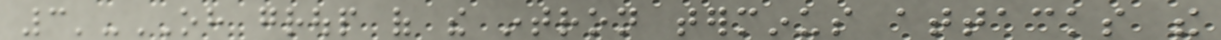3'-OH group of the intron terminus attacks the
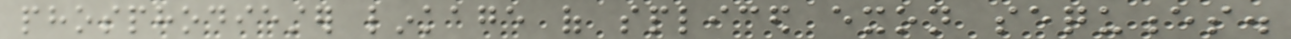phosphodiester linkage of spliced exon sequences.
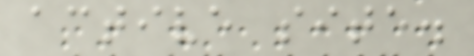active site.
